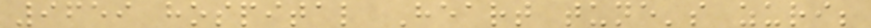9659 hospital Heart tune's zuri;
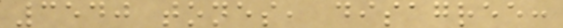3540 tones, disagree:
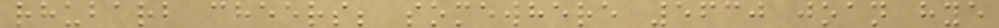rhubarb cheers; somewhere 5630 joan hye
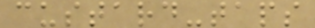custard-taps
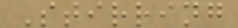Stirring
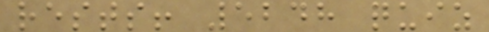rests! 5248 quiz
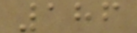186
